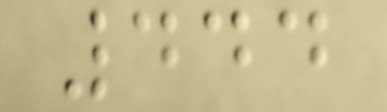444
